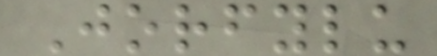Jorfylu
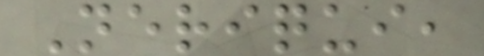Neriqui,
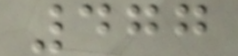477
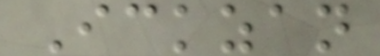Ickzan
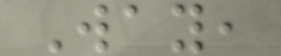Way,
